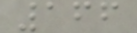166
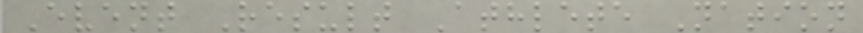Event Result Athlete Nation
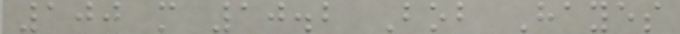100 m 10.2 Bob Hayes
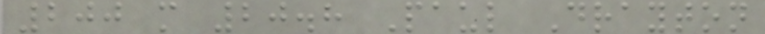200 m 20.8 Paul Drayton
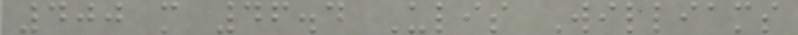400 m 46.4 Ulis Williams
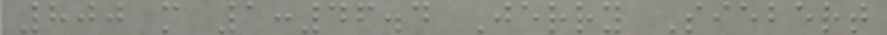800 m 1:46.4 Jerry Siebert
